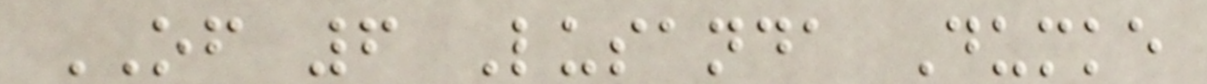OF 6 Lusanda Dumke
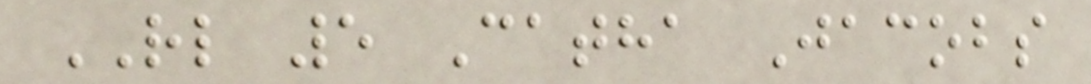RL 5 Catha Jacobs
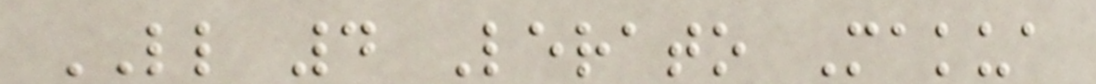LL 4 Lerato Makua
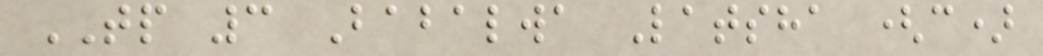TP 3 Babalwa Latsha (c)
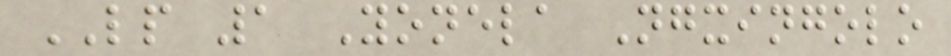LP 1 Yonela Ngxingolo
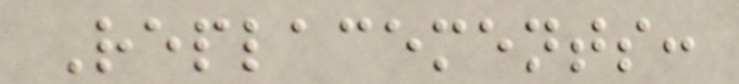Replacements:
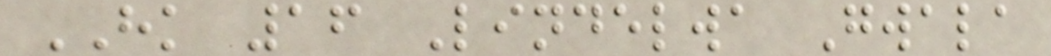HK 16 Lindelwa Gwala
